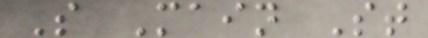S Main St
